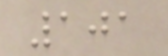101
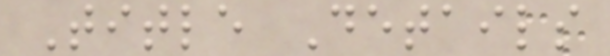Title Details
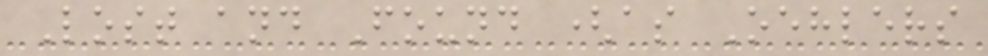Lost and Found (as Oehlers
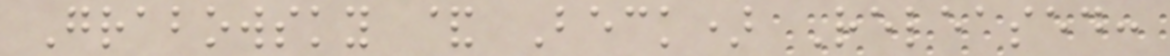Grabowsky & Beck) Released:
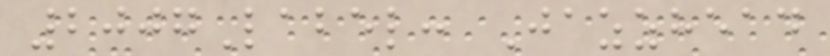2007Label: Jazzhead
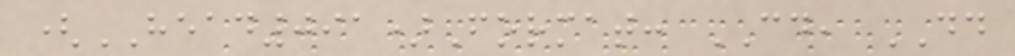(HEAD091)Format: CD, DD
